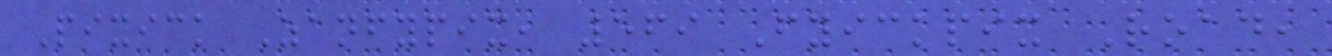Pixick Zanfypix, 569 Fyickpix Road,
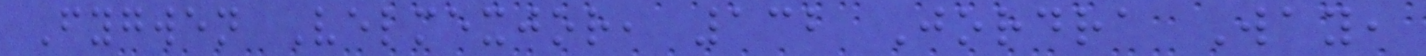Fygwen Velmexjor, 132 Jordra Way,
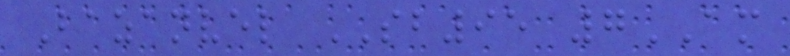Bazanvel SB95 7AM
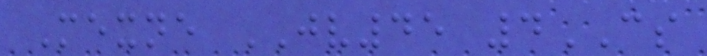Mexne JV45 4CS
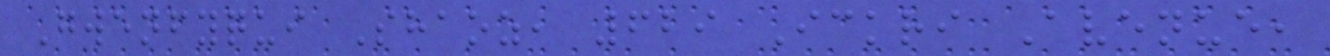Gwenfyqui Shaoz, 629 Ickri Avenue,
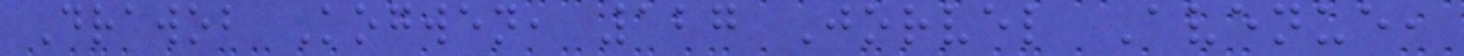Drawob Kogwen, 127 Jorvel Avenue,
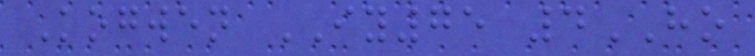Kogwen IY75 4HO
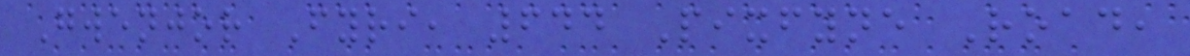Gwenjor Fyri, 644 Pixfyne Road,
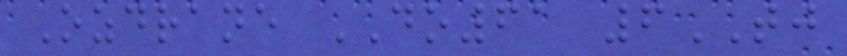Ozdrane DO61 6TJ
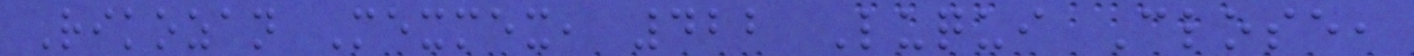Rikozan Mexmex, 422 Luqui Close,
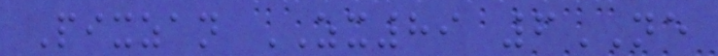Pixzan ZX89 6NE
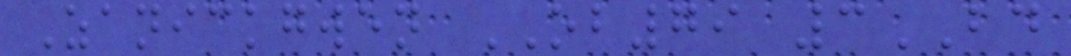Zanickgwen OB79 3BD
